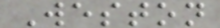Weston
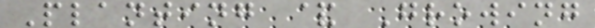Planting & Growing
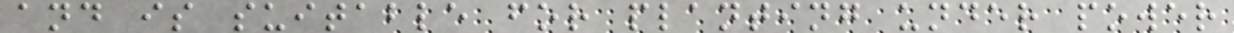and is suitable for planting under power
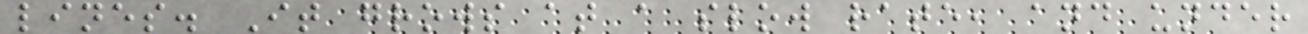lines. It grows at a slow rate, and under
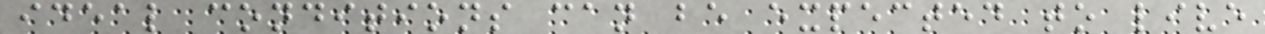ideal conditions can be expected to live
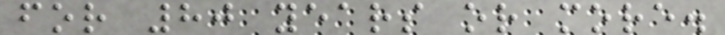for 80 years or more.
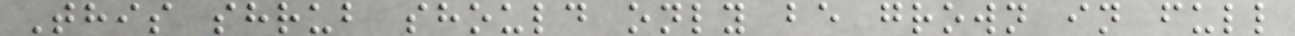This shrub should only be grown in full
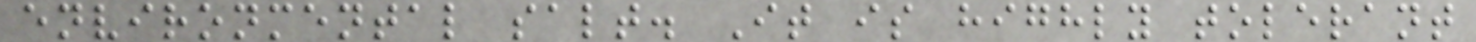environmental salt. It is highly tolerant
